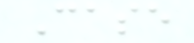Case
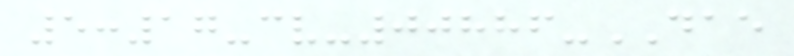5:17-cv-00886-DAE
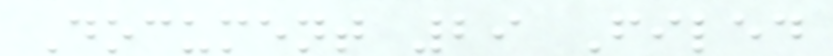Document 29 Filed
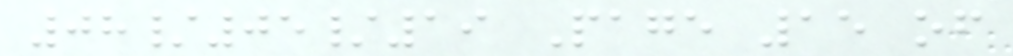08/05/19 Page 15 of
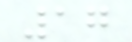17
